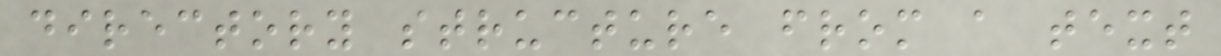directory structure from a text
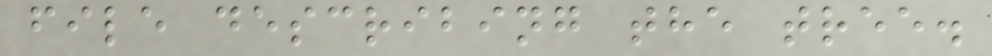file describing the tree.
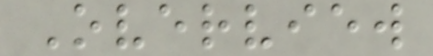Overview
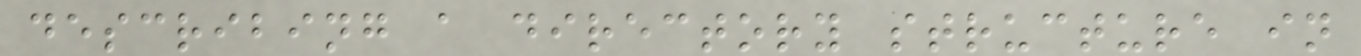describing a directory structure in
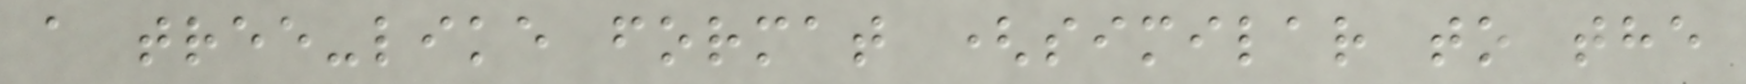a tree-like format (similar to the
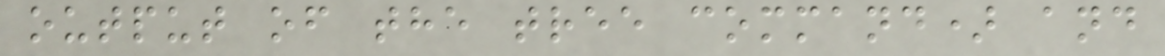output of the tree command) and
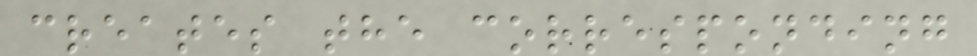creates the corresponding
